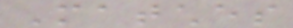Matches
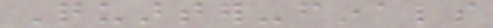Quarter-finals
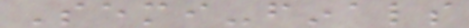Semi-finals
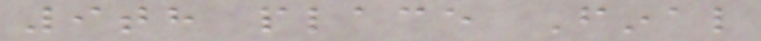9th place Final
